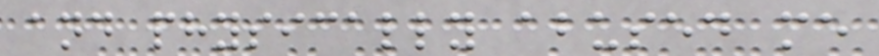and physically abused me
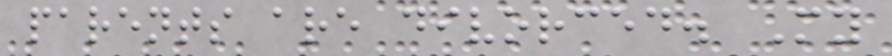parents are divorced. My
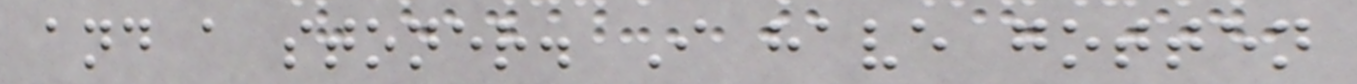and a stoner. I have gotten
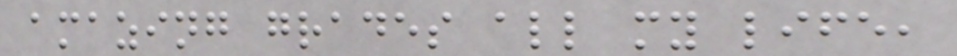amazing grades all my life,
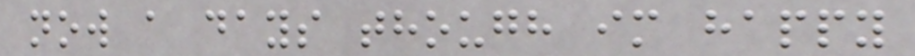now a days though im happy
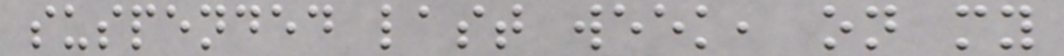suspended last week, on my
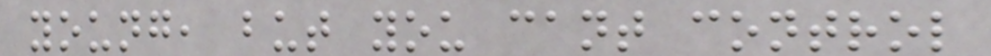young, but you cant control
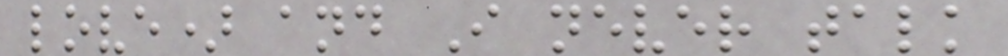love) and I never talk
